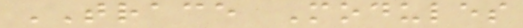TRACE Modules
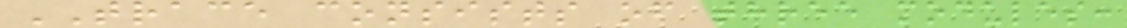TRACE consists of three modules:
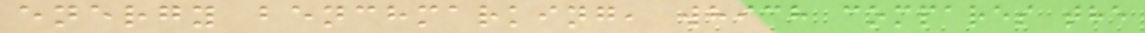energy benchmarking, which compares the
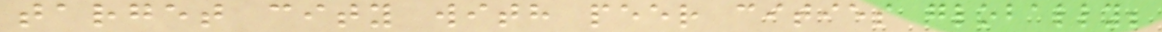target city with peer cities globally;
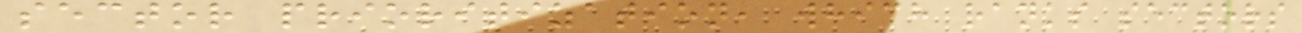sector prioritization, which ranks sectors
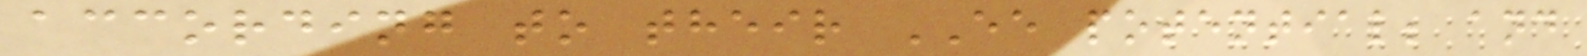according to their EE potential; and
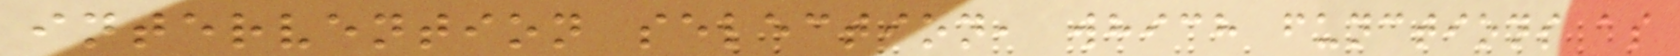intervention selection, which functions as
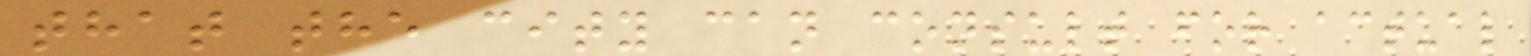that the city can consult for actual
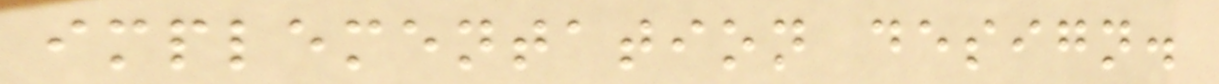implementation design.
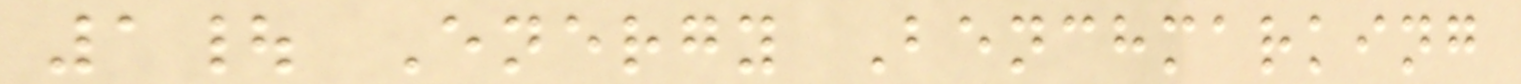1| Energy Benchmarking
